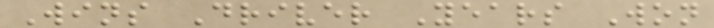Wins Driver Years Won
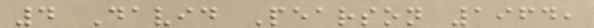4 David Pearson 1964,
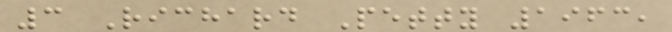3 Richard Petty 1963,
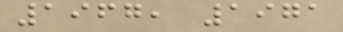1967, 1971
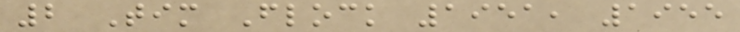2 Tim Flock 1951, 1955
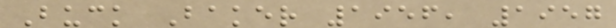Buck Baker 1956, 1957
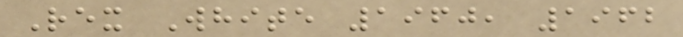Rex White 1960, 1962
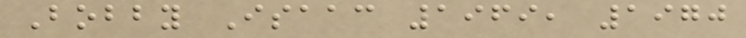Bobby Isaac 1969, 1970
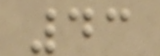43
